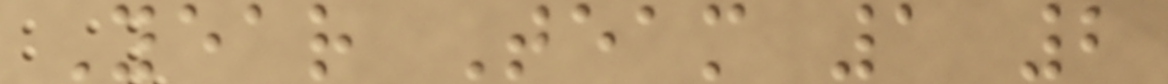Year Team 1 2
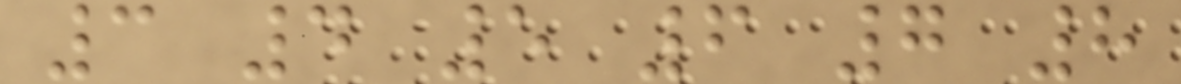3 4 5 6 7 8
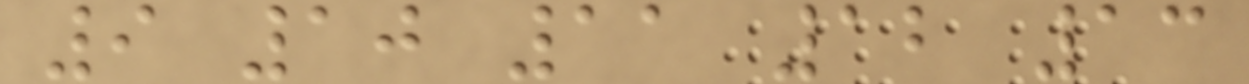9 10 11 12 13
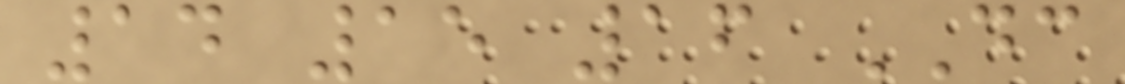14 15 16 DC
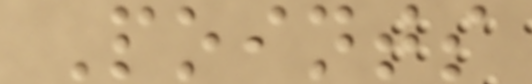Points
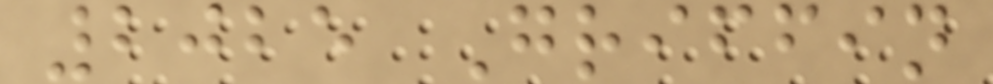2025 Griffin
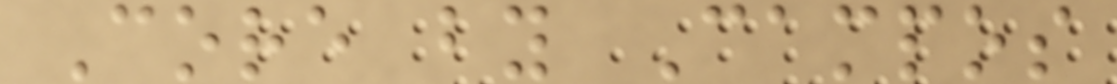Core by Campos
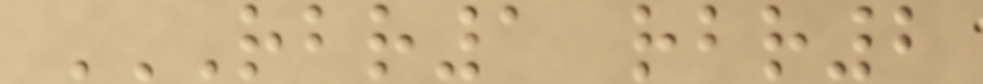RBR1 RBR2
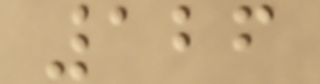126
